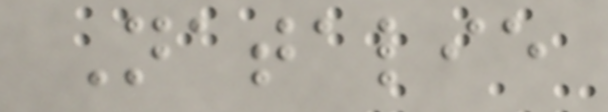Natalie
